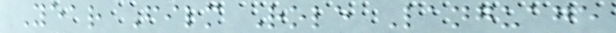Year Film Role Language
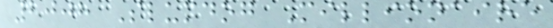2008 Slumdog Millionaire
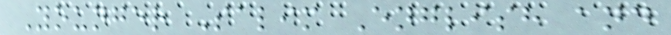Younger Salim English and
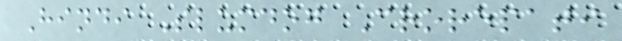Hindi Slumdog Crorepati
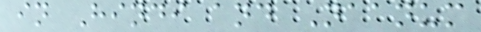in Hindi and Naanum
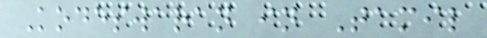Kodeswaran in Tamil
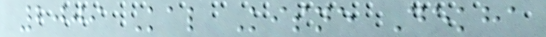2009 Kal Kisne Dekha
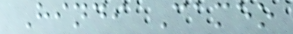Hindi Cameo
